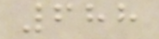688
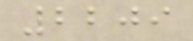2209
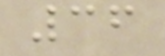36
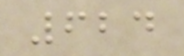624
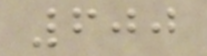600
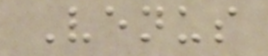Venus
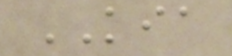KIA
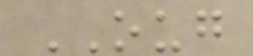OUG
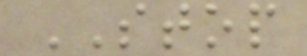STOP
